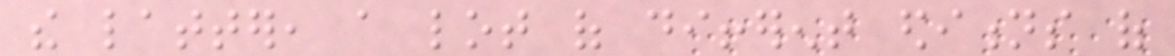the latter, a lot of different editions of
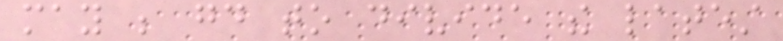may be good to divide the latest
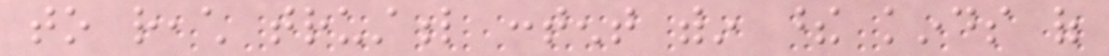to reach trustful content within these kinds of
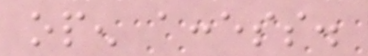open access.
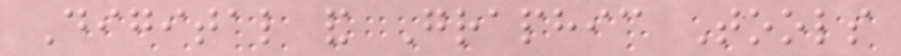Digital and Graphic Tools
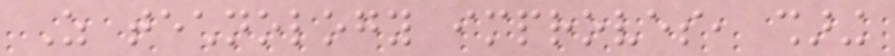As technology improves, sharing
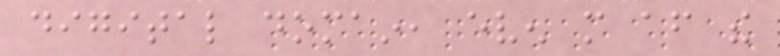digital domain, even more after the
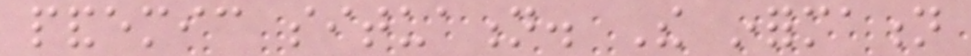pandemic situation. The information
